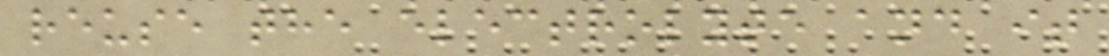reuse the electrolyte and it
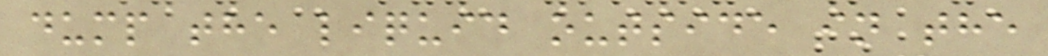dump the liquid outside in the
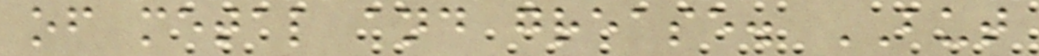of metal and grease. BUT
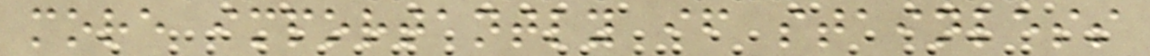more importantly if stainless
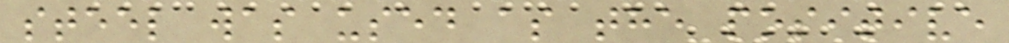steel was used as the positive
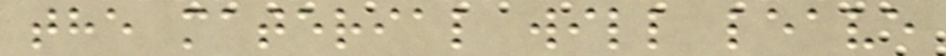the material will leave
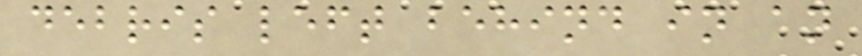debris left behind in an
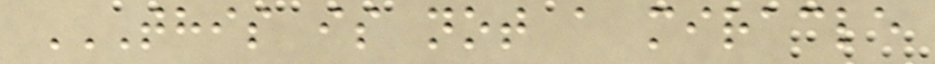THIS IS NOT A MIRACLE
